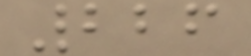226
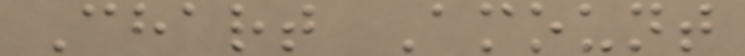Chart Amount
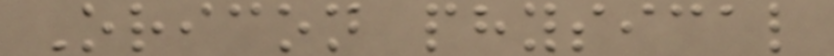Oricon physical
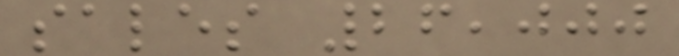sales 26,000
